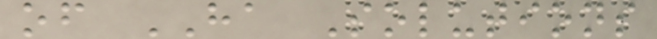of HA Solutions
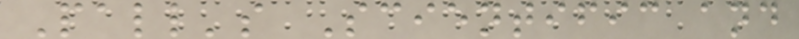Pall's Scientific and
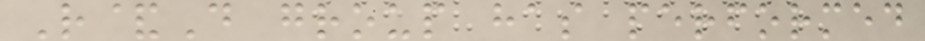R&D group has performed
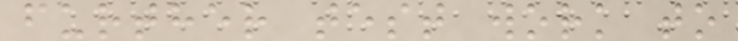further test work to
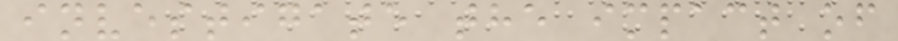investigate the impact of
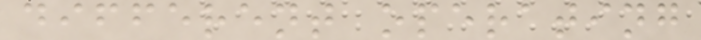different operating
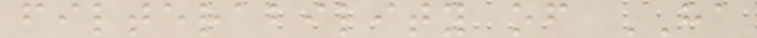filterability of HA
